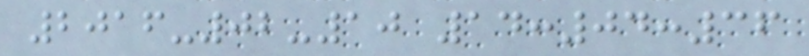2016-02-10 14:04:36
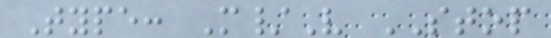Type: M/V STOP
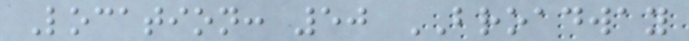Location: 50 BROADWAY
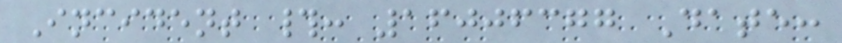Incident #: 16006377 Date:
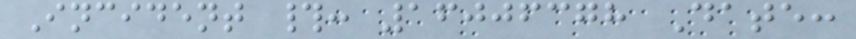Incident #: 16006378 Date:
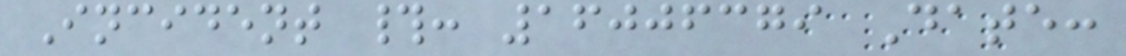Incident #: 16006379 Date:
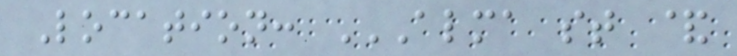Location: ALMA ST &
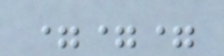===
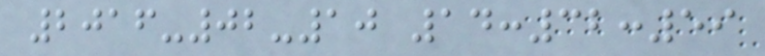2016-02-10 14:32:59
